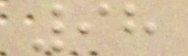98
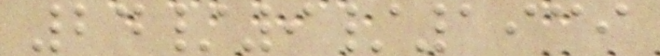24/9/1939
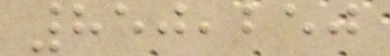850,250
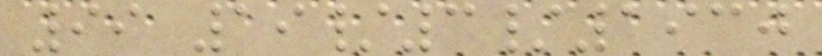99 19/3/1930
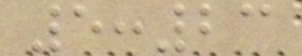5:23
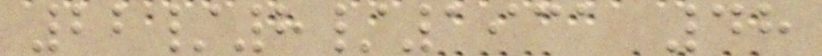22/8/1931 48
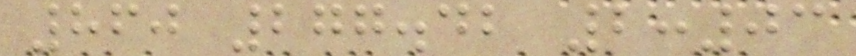860 277.42 2:03
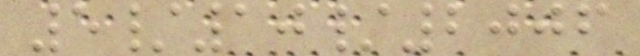5/10/2006
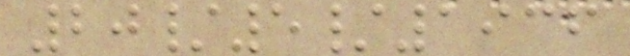20/5/1936
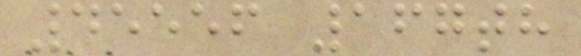45556 167th
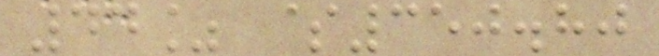44% $350.80
